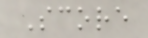Score
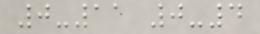0-11 0-4
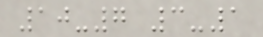10-7 3-1
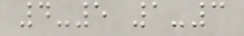4-5 1-3
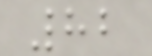82
